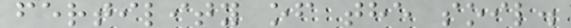fertility of the soil.
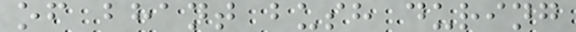of bhant bush during
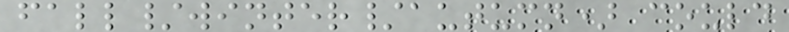fall/winter/autumn) could
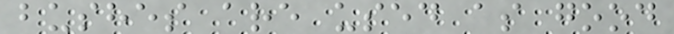bushes are used as good
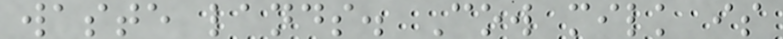waste lands. Cow milk is
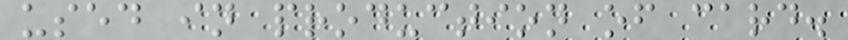used in production of card.
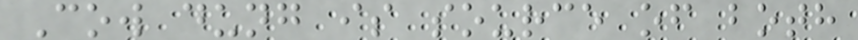Cow dung is source of both
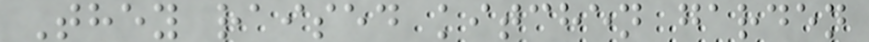They raised kitchen garden
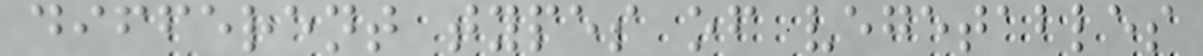different types of vegetables
